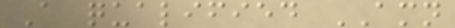A qualified AMN
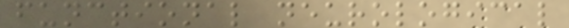functional neurological
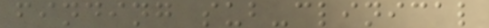finding sub-clinical
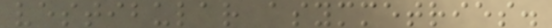vestibular asymmetries.
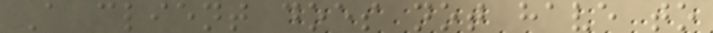A client does not have to
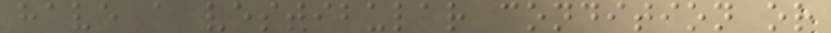have a vestibular condition or
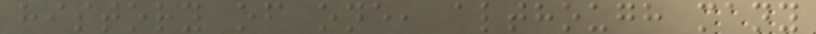history of one, although many
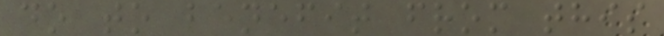do to benefit from this
